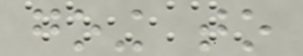going to
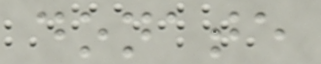donate
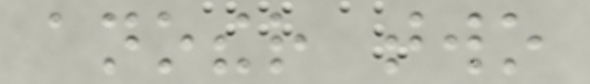another two
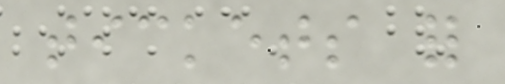tickets for
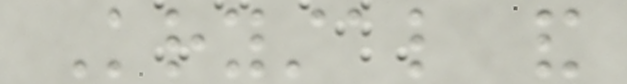Krystal and
